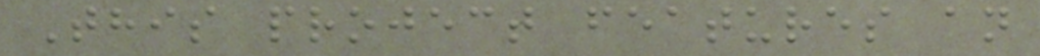This project features an
